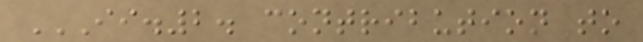II.2. CONTRIBUTION TO
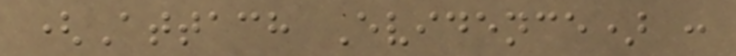(Attach Evidence) :
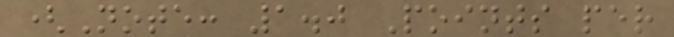(Note: 1.0 Points per
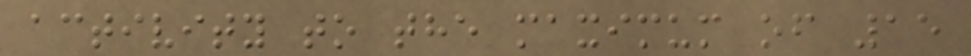activity to the maximum of 15
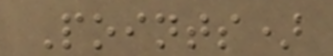Points)
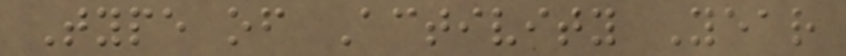Type of Activity Year
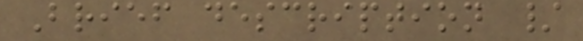Brief description /
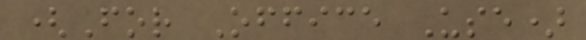(For Office Use)
